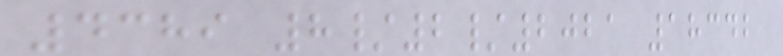4389 8/2/2021 18342
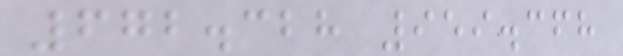672.328 959.368
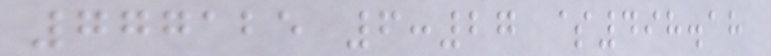777125 6:27 $498.18
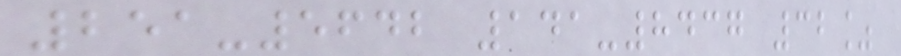251-5642 141-8437 32%
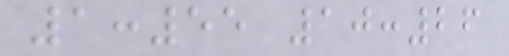1:55 10:26
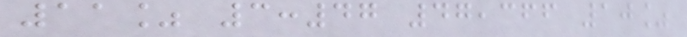11% 3:47 47,366 10%
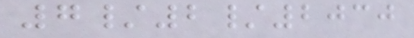7/2/2030
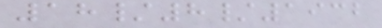18/8/1932
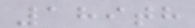189th
